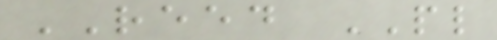REED PL
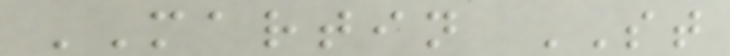MARTIN ST
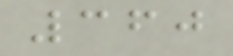360
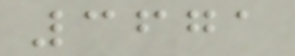3671
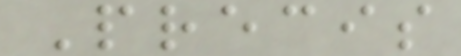Precis
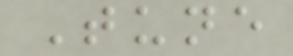Tune
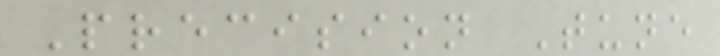Precision Tune
